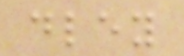dley
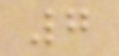7
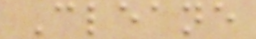Cleane
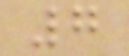7
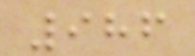986
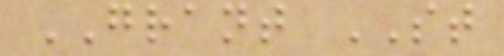GRANT ST
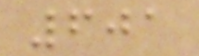601
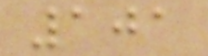101
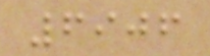6906
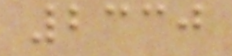2330
